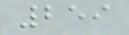259
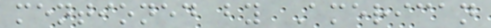mentioned by American
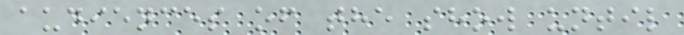audiences of the show until
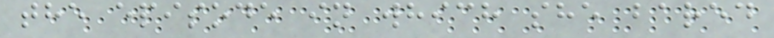the episode in which she bared
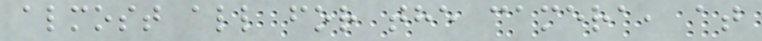almost all for the camera, at
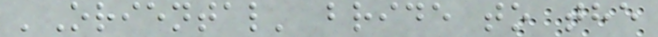'Oriental' bride to the
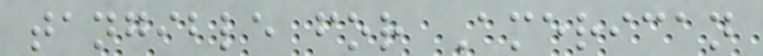tangible for American
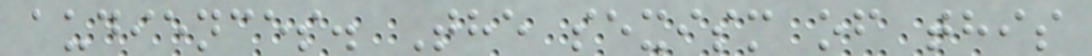audiences. The sexism of this
